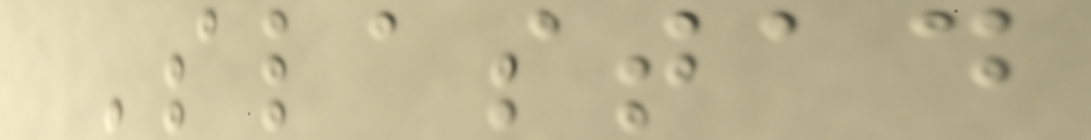Slastad
